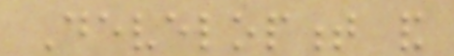Development and
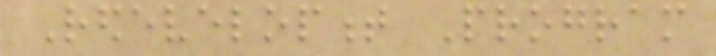Redevelopment Program
